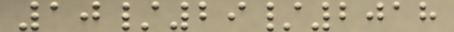10/29/2018
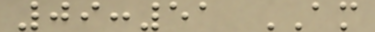09:51 AM
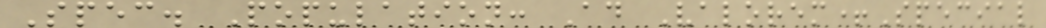Spec. Population: Ad Valorem+Special
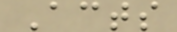Acts
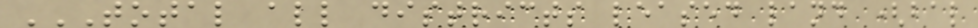TOTAL ALL DISTRICTS LEASED LAND (BAL
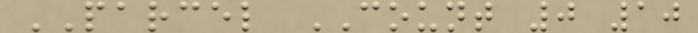PARCEL COUNT 0 10
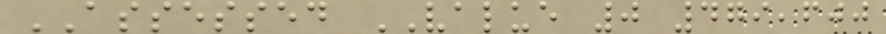ASSESSED VALUE 0 479,600
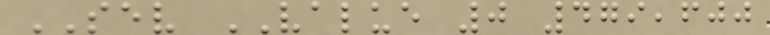SEV VALUE 0 479,600
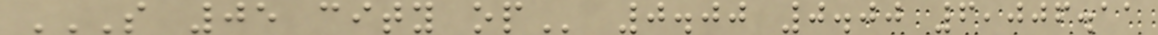S 05 CITY OP 0.00 0.00 6,006.11
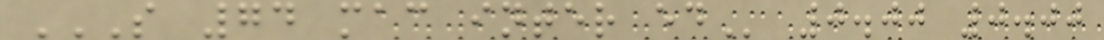S 74 MAC INTER ED 0.00 0.00
